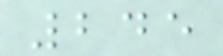245
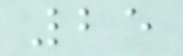25
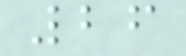26
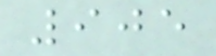905
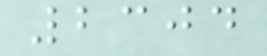2304
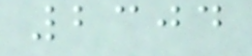2304
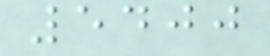5400
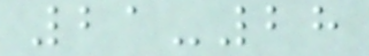21-28
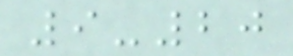9-20
